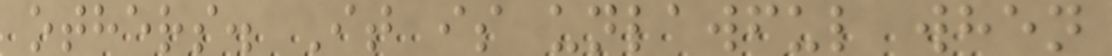others. It is unlawful when
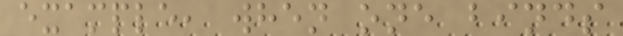example, when one binds
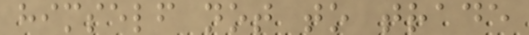himself not to trade
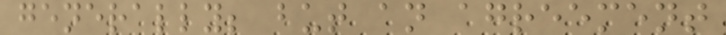generally; but an agreement
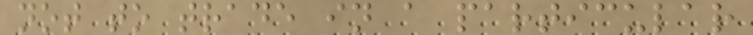not to trade in a particular
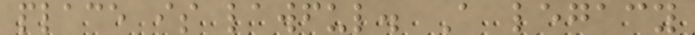place is lawful. A legacy
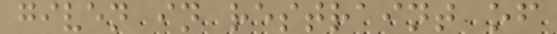given in restraint of
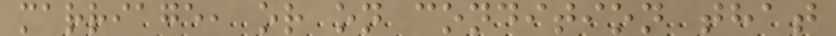marriage, or on condition that
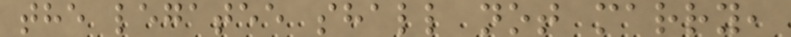the legatee shall not marry,
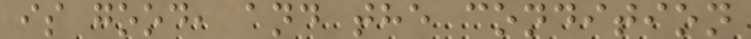is good, and the condition
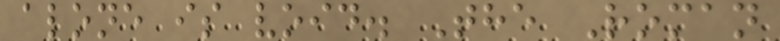alone is void. The Roman
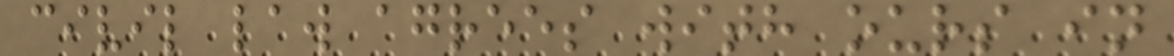civil law agrees with ours in
